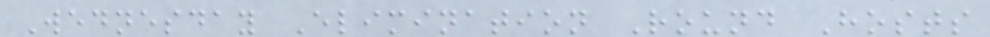Wednesday Elimination Round Hosts
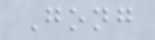Gong
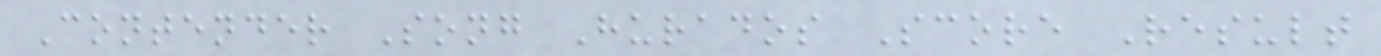Contender Song Hurados Score Result
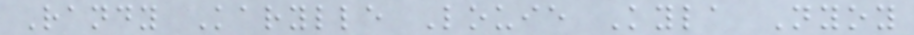Randy Karylle Louie Kyla Nyoy
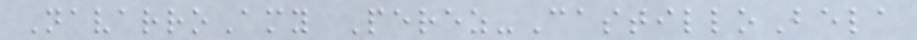NavarroAmy Perez-CastilloBela
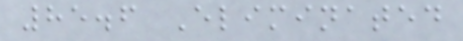85.6 Eliminated
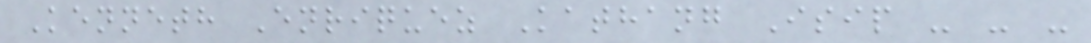Kenneth Enriquez Kathang Isip - - -
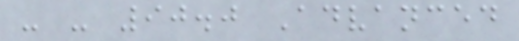- - 90.0 Advanced
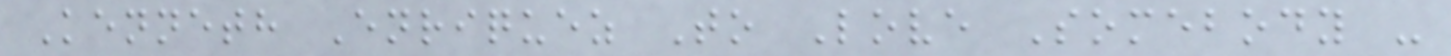Kenneth Enriquez To Love Somebody -
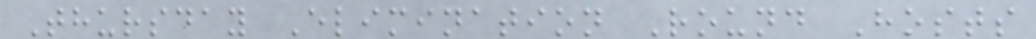Thursday Elimination Round Hosts
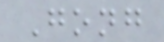Gong
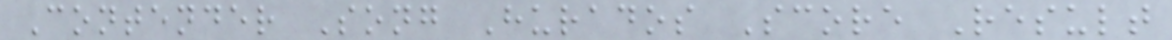Contender Song Hurados Score Result
